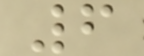6
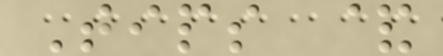Tips &
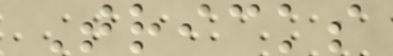Tricks
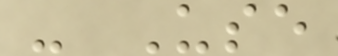- Use
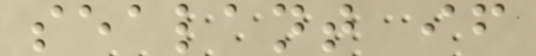sealant if
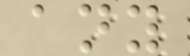any
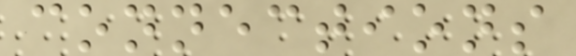connections
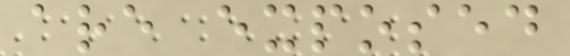are exposed
